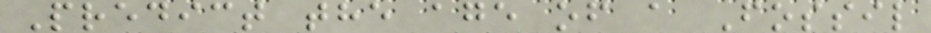Predict the age of a Fossil
